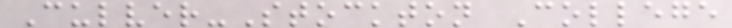Culver-Stockton College
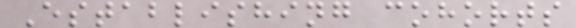Establishing cohorts
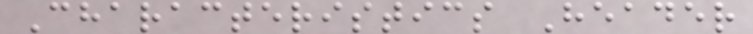Characteristics Header
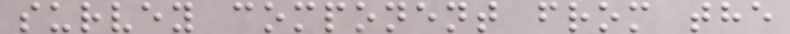survey component from the
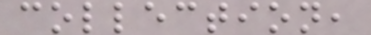collection,
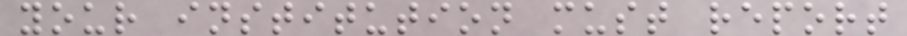your institution must report
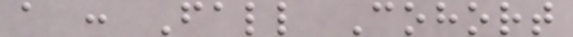a : Fall Cohort
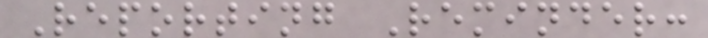Reporting Reminder:
